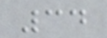34
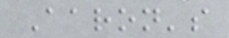Aaron's
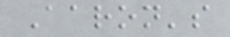Aaron's
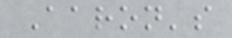Aaron's
